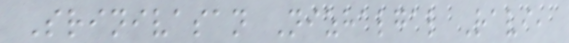Srinivasan Nizhalgal Ravi,
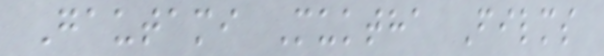Gautami Muktha Films
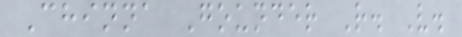Chinna Gounder R. V.
